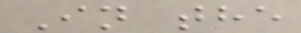In the
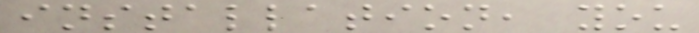installation, you
